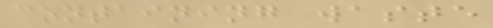containing waste
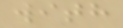with
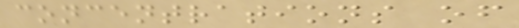concentrations of
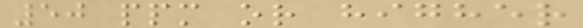50 ppm or higher
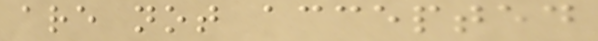are not accepted
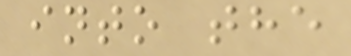into the
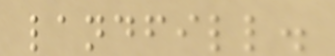landfill.
